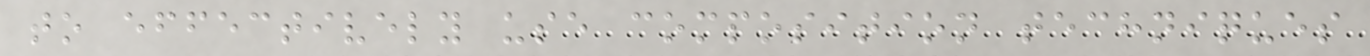to effectively use composition techniques
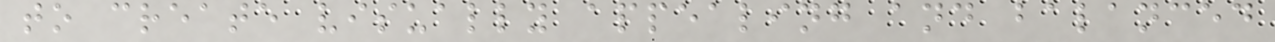to create visually appealing and balanced
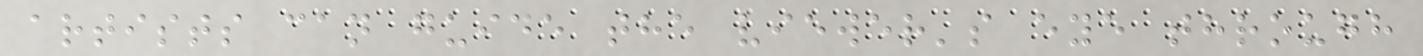artists can guide the viewer's eye through
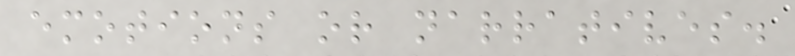emotions or narratives.
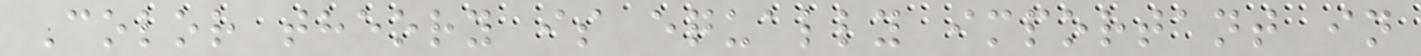Color theory is equally important in
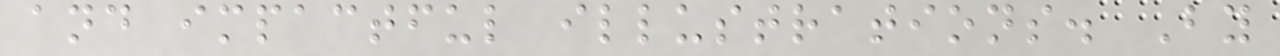and impactful illustrations. By
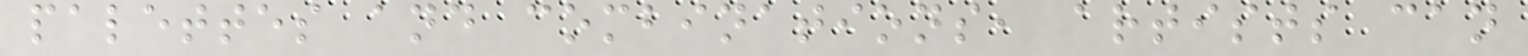palettes and combinations, artists can
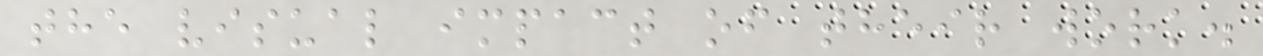the visual impact of their work.
